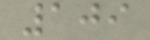109
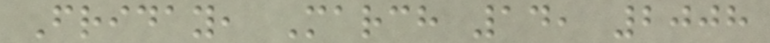Friday, March 14, 2008
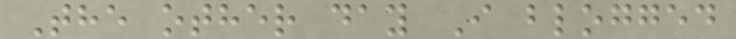The other day I blogged
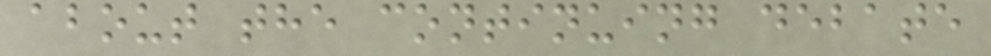about the continuing debate
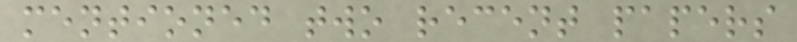mentioned two recent papers
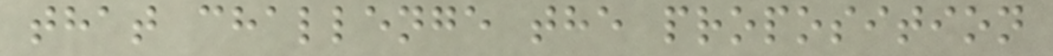that challenge the proposition
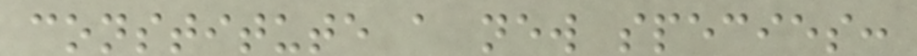constitute a new species:
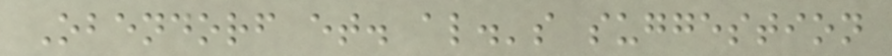Obendorf et. al.'s suggestion
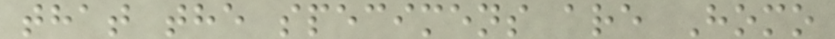that the specimens are Homo
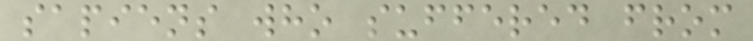sapiens who suffered from
